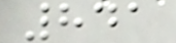841
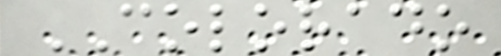COLORADO
